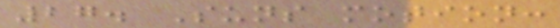27. Suns motion:
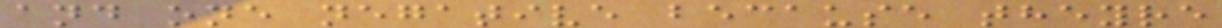and one negative because theyre
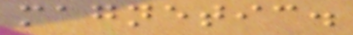magnetic.
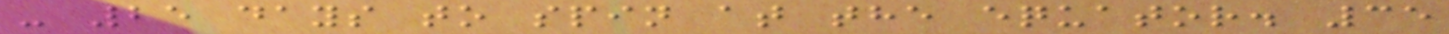- 25 days to spin at the equator. 35
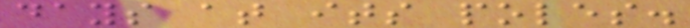days at its poles.
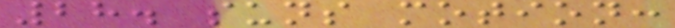28. suns motion:
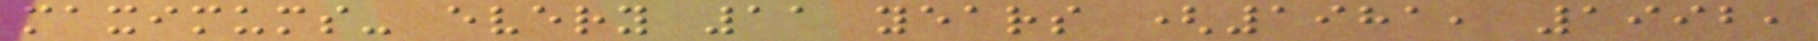maximums- every 11 years (1981, 1992,
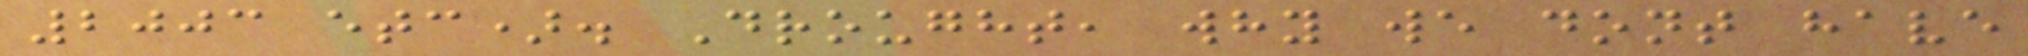2003 etc). Drought, why we dont have
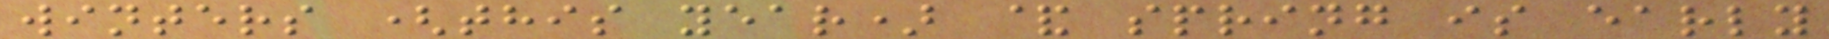winters (this year) & spring is early
